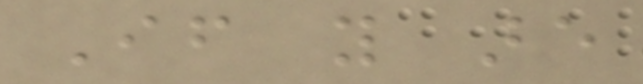If you are
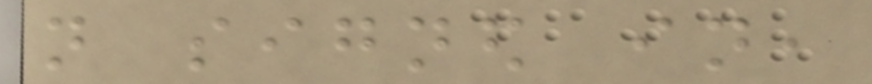not signed in,
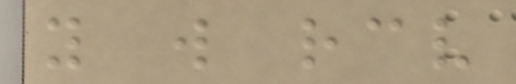you will receive
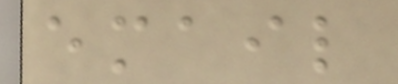email
